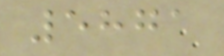5871
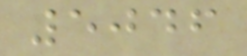5046
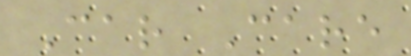Car Care
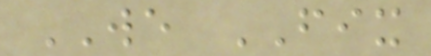WE FIX
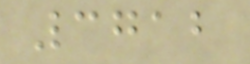3712
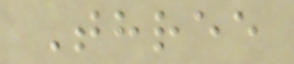Three
